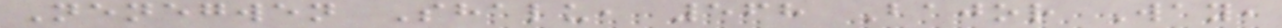Nenegwen Shalu, 568 Bajor Way,
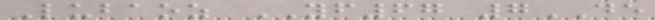Lubaoz YF67 7DE
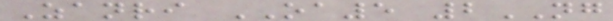Zanri OA5 2NG
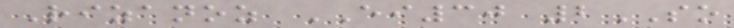Rizanoz EI30 2SO
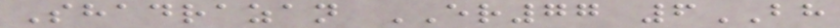Shadrazan ER77 6BH
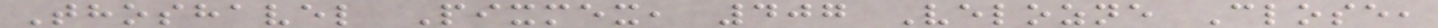Thoshavel Pixmex, 407 Velozne Close,
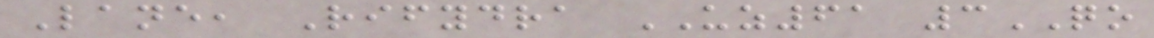Lane, Rifydra UZ61 3QO
